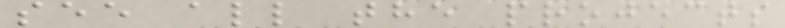see all the projects
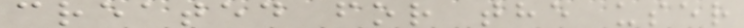created for the user
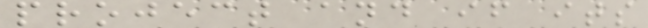project and if its
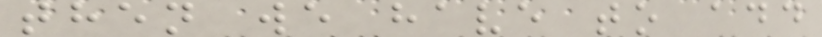then we have to add
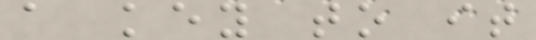a key to it
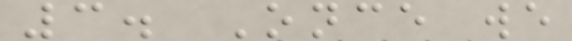3. Once we
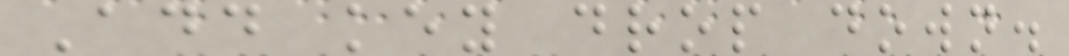Add key drop down.
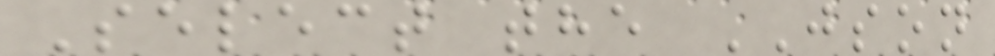Select the JSON
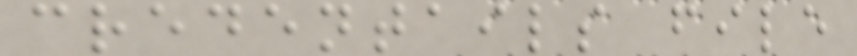credentails file
